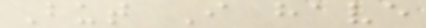But I have
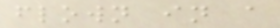flown in a
